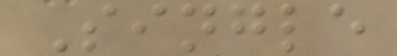Single
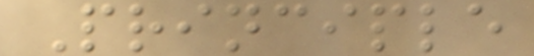Principle
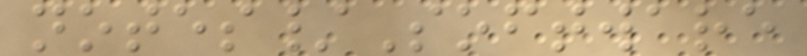notes/Software
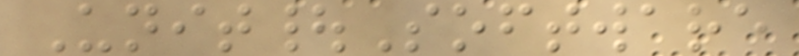Unit|Software
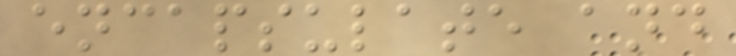encapsulate and
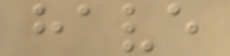have
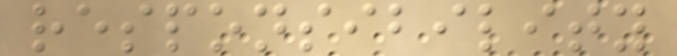responsibility
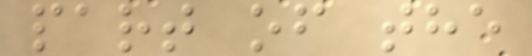part of the
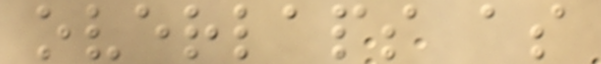overlaps as
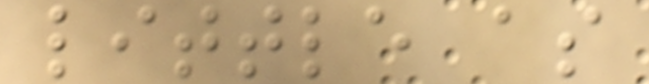little as
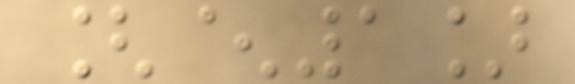[^1]
